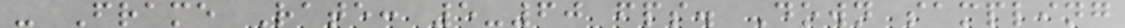- Frame Rate: 5-60 fps. Down sampling
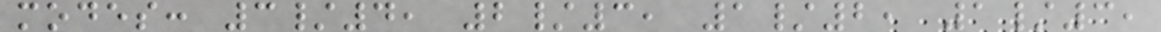modes: 3/4, 2/3, 1/2, 1/3,
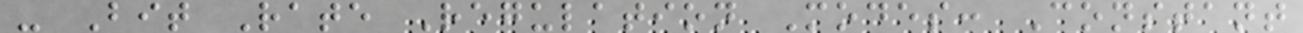- Bit Rate Regulation Modes: Constant
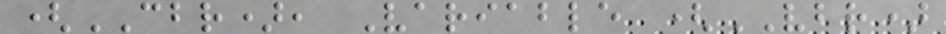(CBR), Variable (VBR)
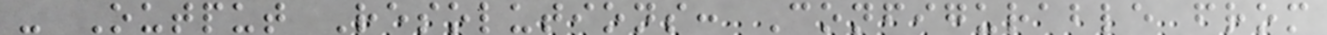- Output Resolutions: Configurable from
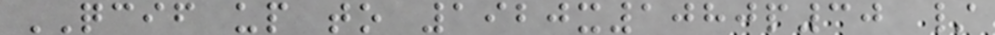QCIF up to 1920x1080p30 /
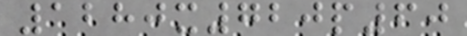1280x720p60
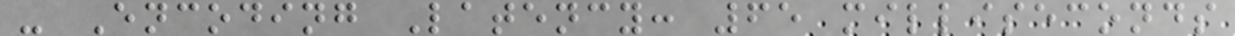- Encoding Latency: 65 milliseconds
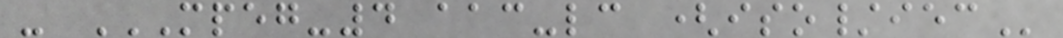- MPEG-4 AAC-LC (ISO/IEC
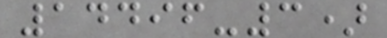14496-3)
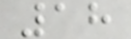18
